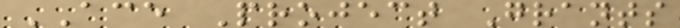ACE Project Grants
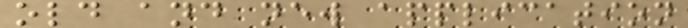old and new application
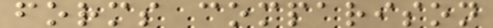forms comparison
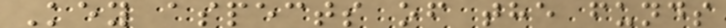Key aspects of the funds
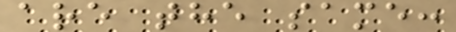are the same:
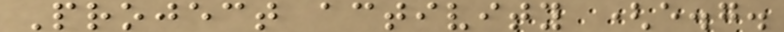Project activity (e.g.
